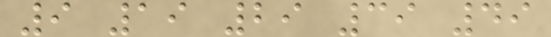9 19 29 39 49
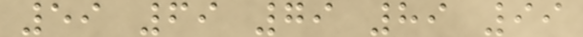59 69 79 89 99
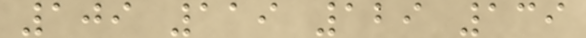109 119 129 139
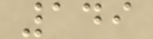149
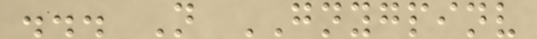... N GNYGPINV
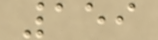159
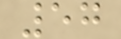57
